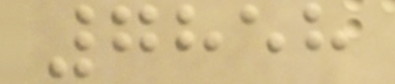7858
